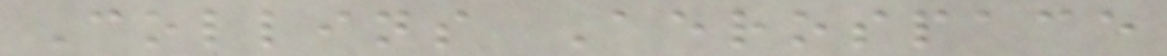Collins Aerospace
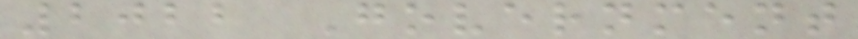2022 Government
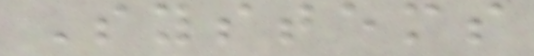Systems
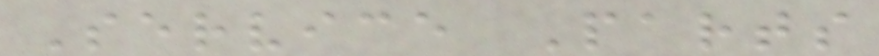Service Parts
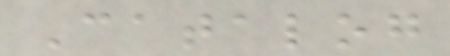Catalog
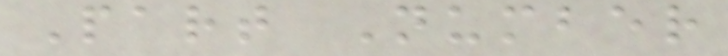Part Number
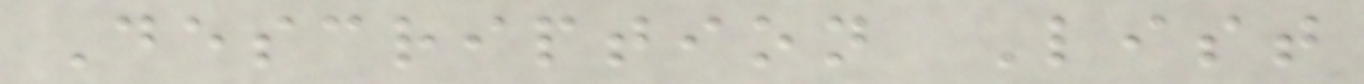Description List
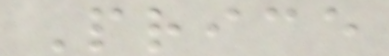Price
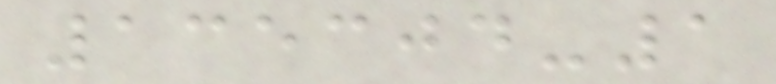135304-1
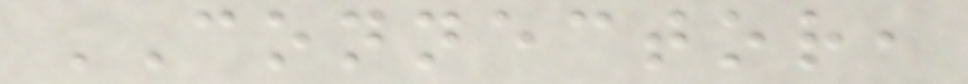CONNECTOR,
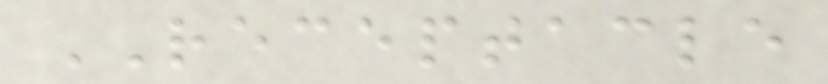RECEPTACLE
